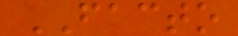FACTO
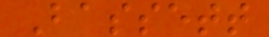Bassett
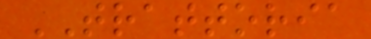TRATTORIA
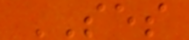SES
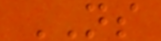NS
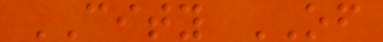CITY OF
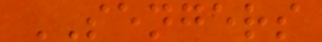SENGERS
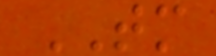TM
